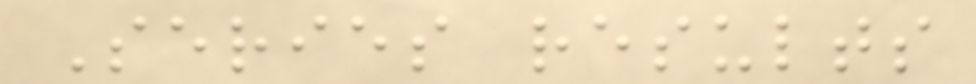Series results
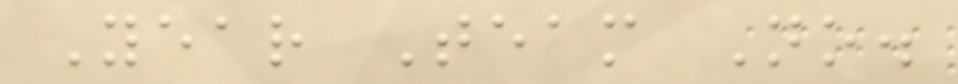Year Team No.
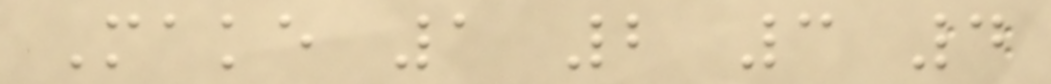Make 1 2 3 4
